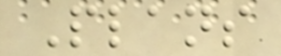Plans
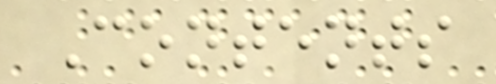Contents
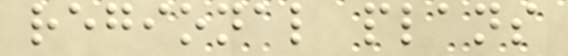regional plans
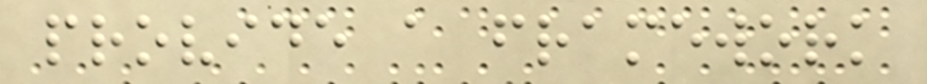provide a framework
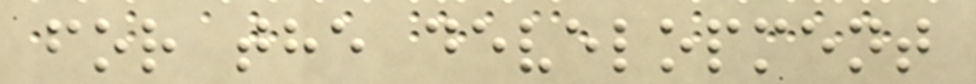for the development
